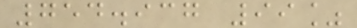754.937 99%
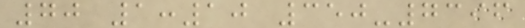70 1:10 350-7396
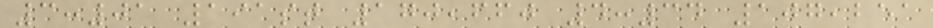3:01 191st 170,660 4:34 107,251
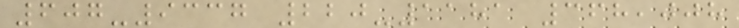607-9337 220-1181 368,008
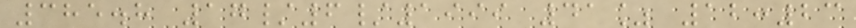385.8 17/6/1999 41% 12:23
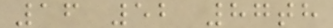16 52 87th
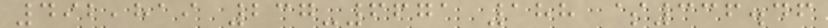492,819 237-6671 188 $336.46
